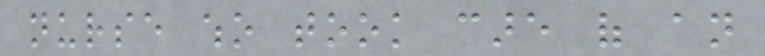nurse who took care of an
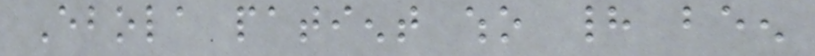Ebola patient who had been
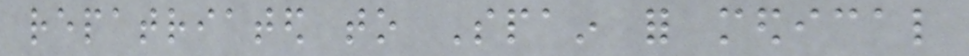repatriated to Spain for medical
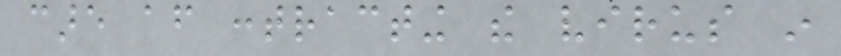care after contracting the virus in
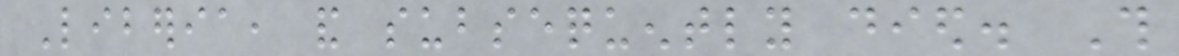Liberia, and subsequently died. This
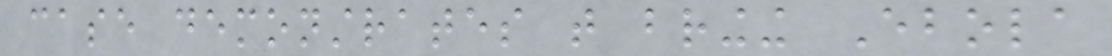case demonstrates that bringing Ebola
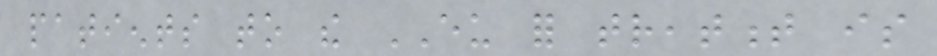patients to the EU for treatment is
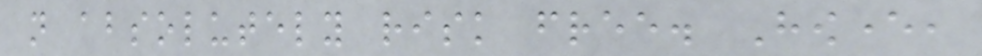not absolutely risk free. However,
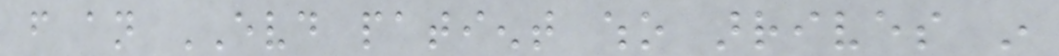from an EVD patient who arrives in
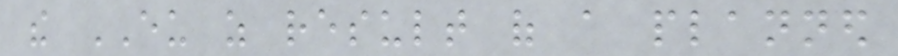the EU as result of a planned
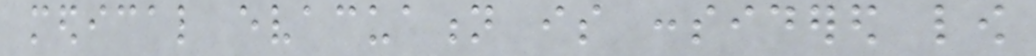medical evacuation is considered low
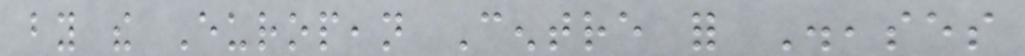by the European Centre for Diseases
